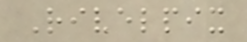Rivelpix
